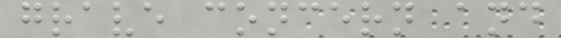grave concern and
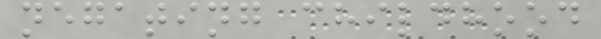negating childhood
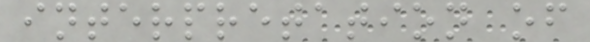interpretation of
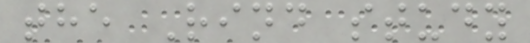the Rind study
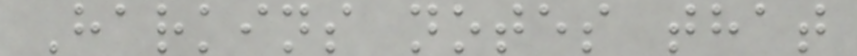Harkins notes that
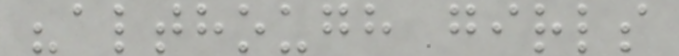"although girls
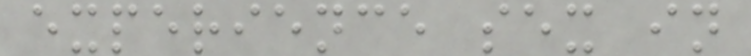experience sex in
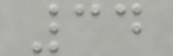34
